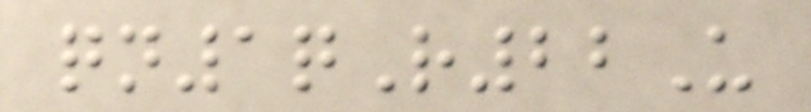qn1qR22U
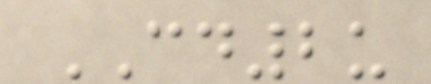CD2u
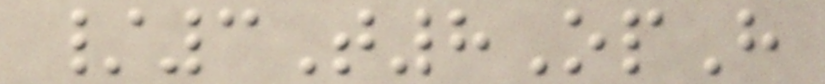/3T8OpH
